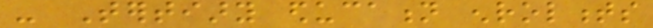- Tertiary education enrolments
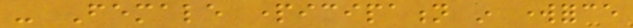- Female participation in workforce
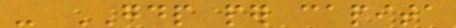- GDP per capita
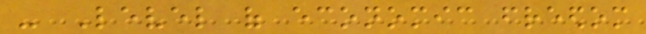- Level of economic freedom
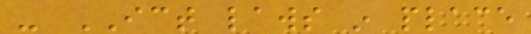- ICT laws in place
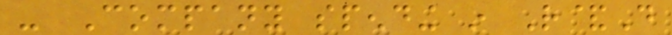- Company spending in R&D
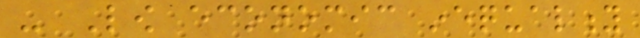- Low economic inequality
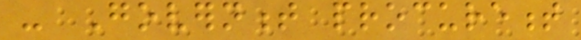- Government procurement
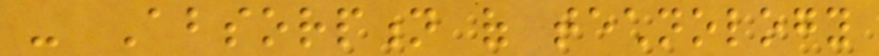- Absorption of technology
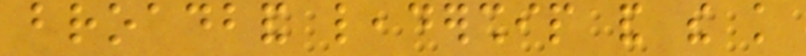broadband leadership and the knowledge
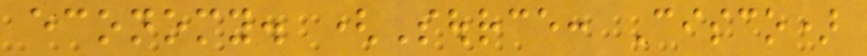economy. (Source: Cisco)
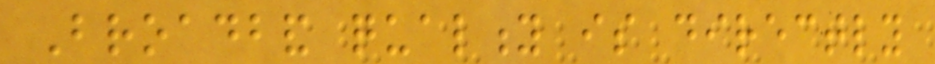Broadband quality is directly
